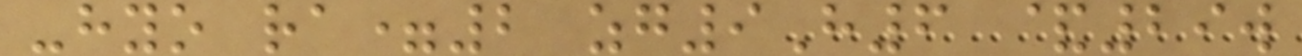-hyo ra=2 zg9H6 &29w
